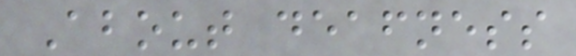About deafness
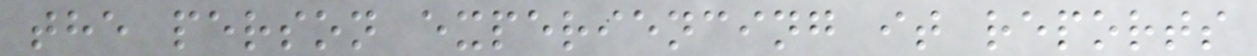the person experiencing it reports
